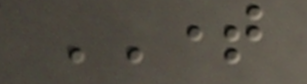TIME
